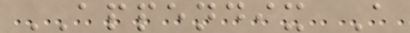APPENDIX A
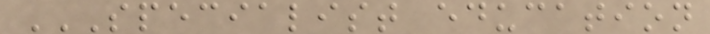SPECIALIST EDUCATION
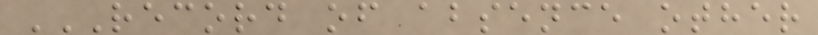RECORD OF ABSENCE OTHER
